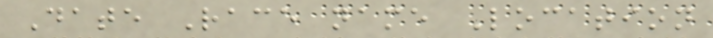Date Race name Location
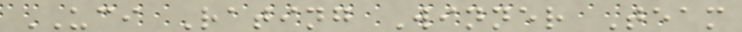UCI Rating Winner Team
